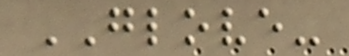GLOVE-
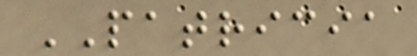PATRICIA
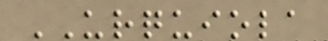URQUIOLA
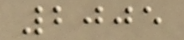2005
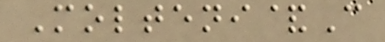Molteni&C
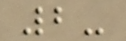2-
